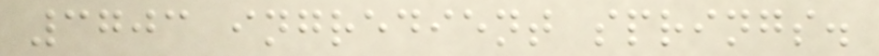3703 ingredient springs.
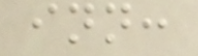inn:
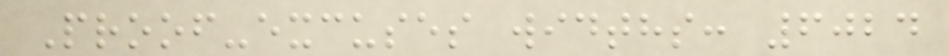Proof-excuses widths: 6024
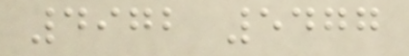4972 5477
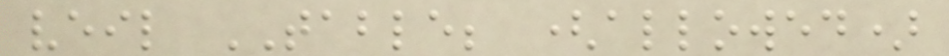veil TABLE; (allowed)
